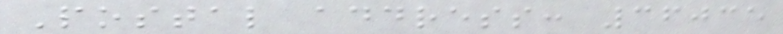Postal address: 36035
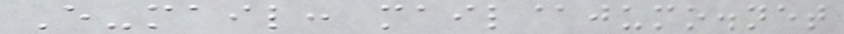E-mail: mail@jumo.net
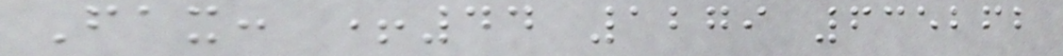Fax: +44 1279 635262
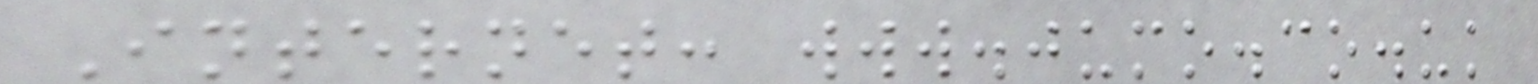Internet: www.jumo.co.uk
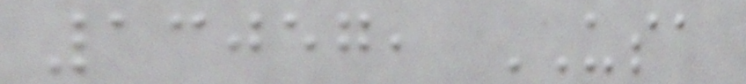13057, USA
